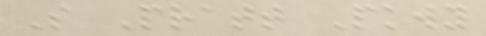S Pratt Pkwy
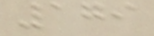179
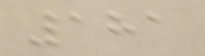181
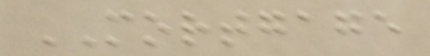MORTGAGE
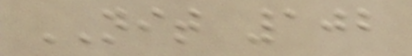NIT 102
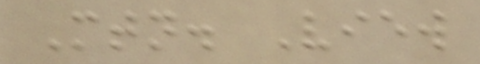Mtn. View
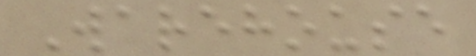Warehouse
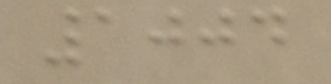1004
